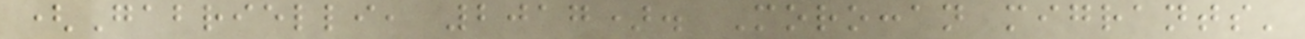(Gabrielli, 2017). Moroccan migrants'
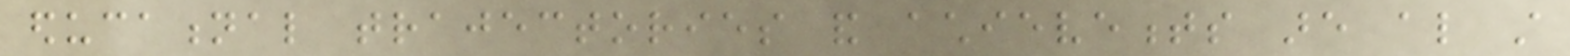educational trajectories and achievements are also still
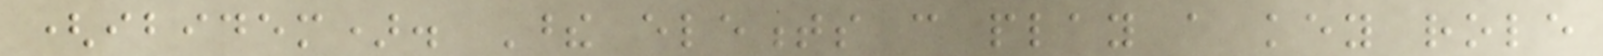(ibidem). These elements can play a key role
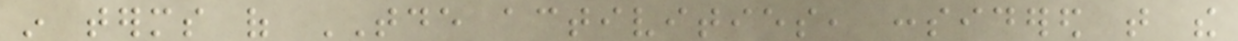in terms of TDE activities, considered that the
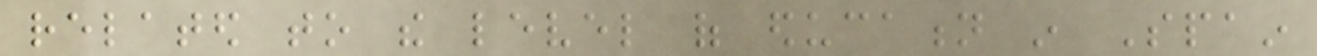related to the level of education in Spain
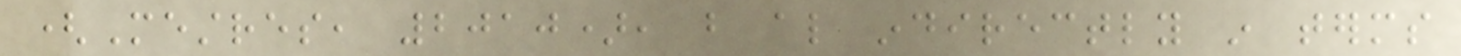(Mestres, 2010), but also indirectly in terms
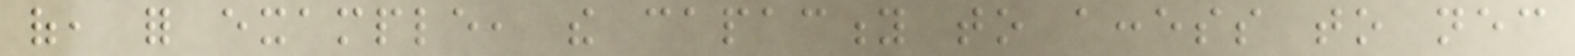of, for example, the capacity to access to necessary
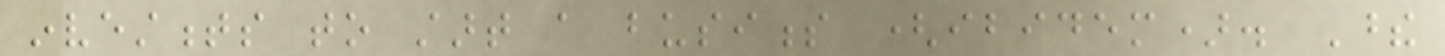investments to start a business (ibidem). These
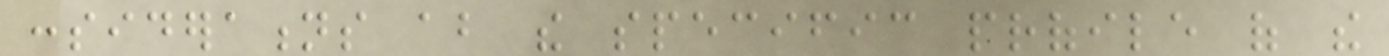considerations about the specific profile of the
